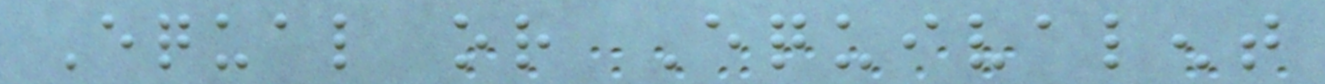Equal or Equivalent
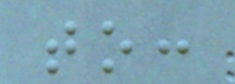to:
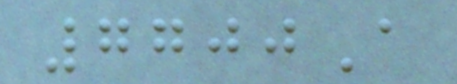7700A
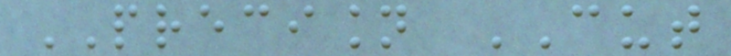PRECISION CUT
